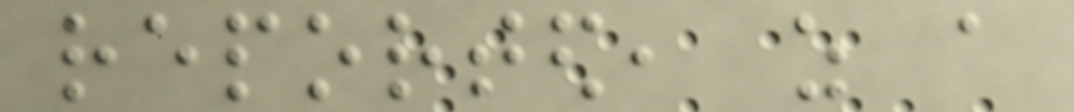reported, as a
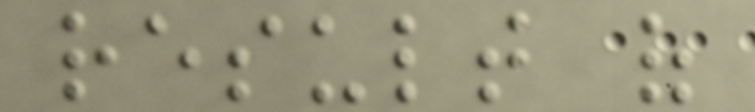result of
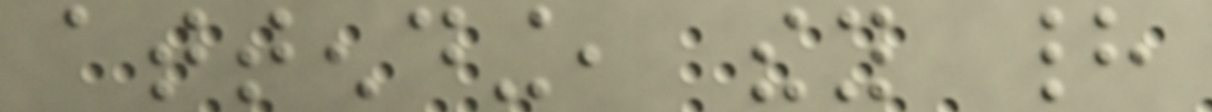attending, they had
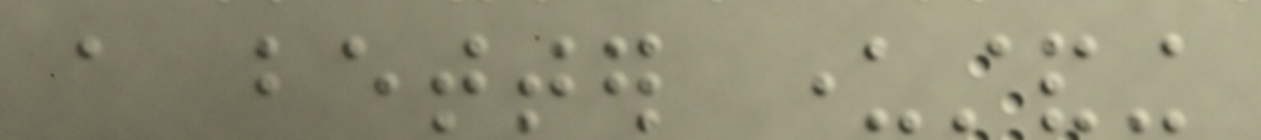a better understanding
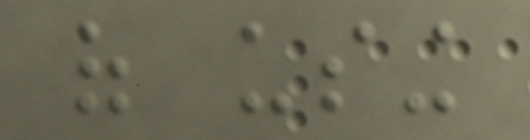of using
